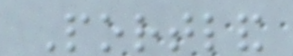Portland
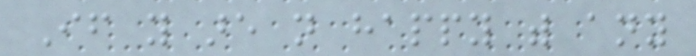If you are not happy with any
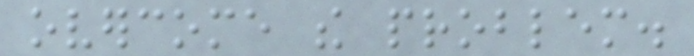overcome the problem.
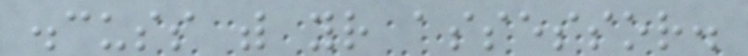discuss with your assessor.
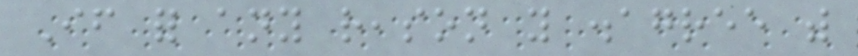If for any reason you disagree with
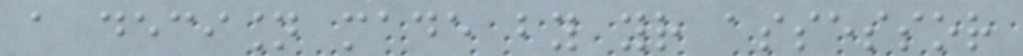a decision made by your assessor
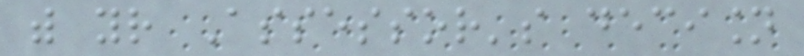with your Assessor's decision
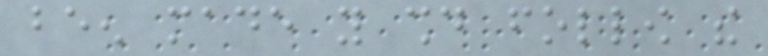been made you should follow the
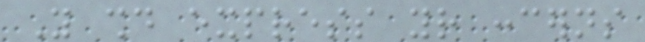You should express your concerns
